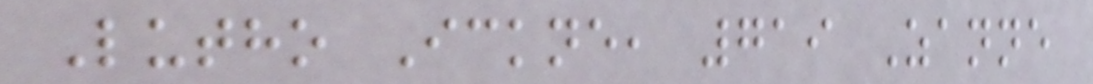Lutho Ickne, 719 Zanne
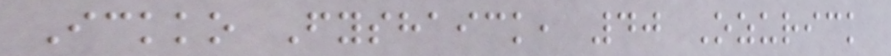Ickko Fyshaick, 40 Ozurick
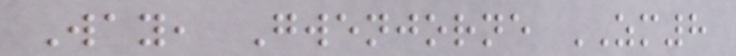Way, Gwenjorne ZM8
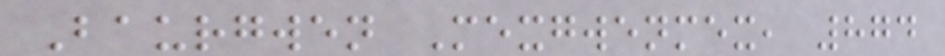Baurgwen Mexgwenmex, 874
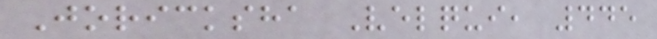Joricksha Velqui, 445
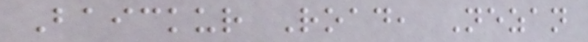Baickur Road, Nezan
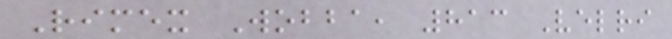Rimex Wobba, 813 Velri
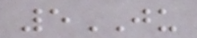5JU
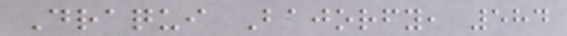Draqui Bajorfy, 584
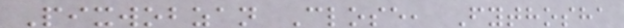Pixwobzan Close, Fythosha
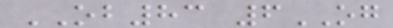OB83 6OG
